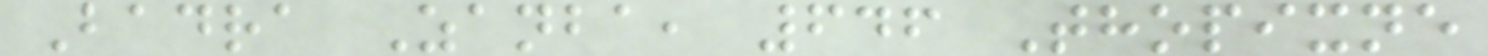Badra Zanba, 646 Thopixne
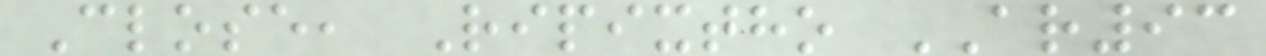Close, Ripixtho AR93
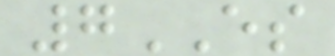7ES
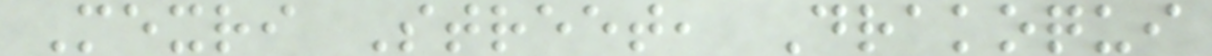Mexri Street, Drakoqui
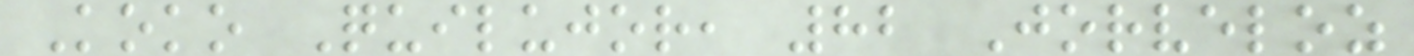Koko Quilujor, 82 Jorveloz
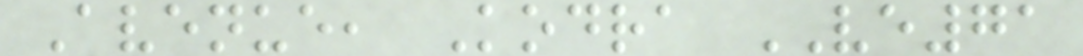Avenue, Kodra VE71
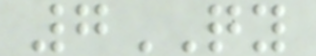7QY
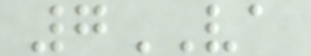7VA
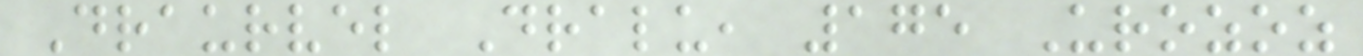Draurvel Dralu, 175 Urozoz
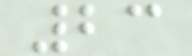23
